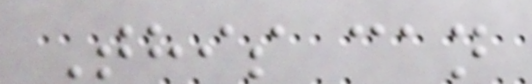This can
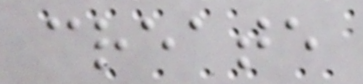create
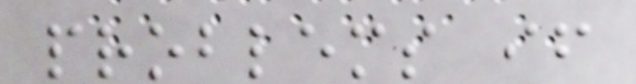problems if
